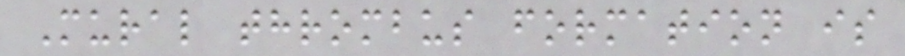Mural thrombus formation is
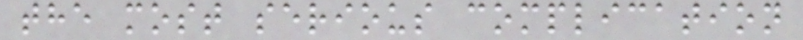the most serious complication
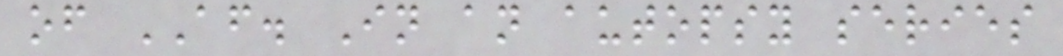of AF. In an autopsy series
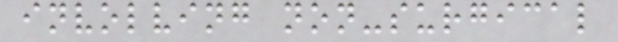involving non-surgical
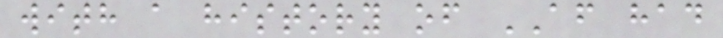with a history of AF had
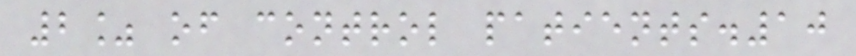2% of control patients.10
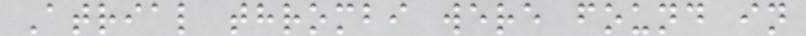Atrial thrombi were found in
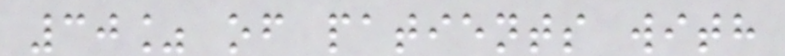30% of patients with
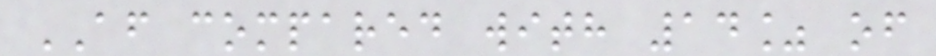AF compared with 14% of
